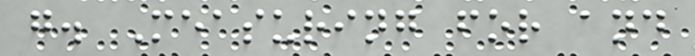g. Measuring for and
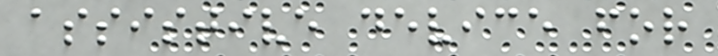assistive device for
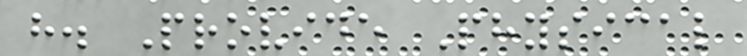h. Provide Physical
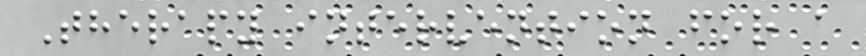Therapy intervention for a
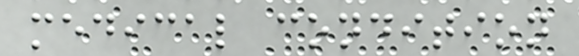medical condition
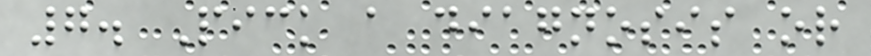7. Pick a diagnosis or
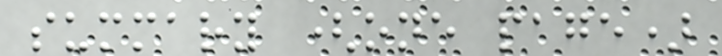summary (one page)
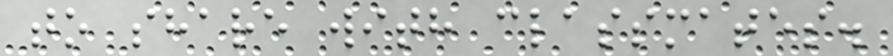to share with classmates.
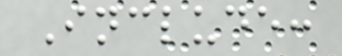Include:
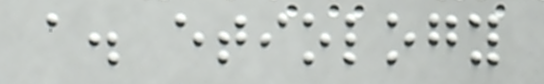a. etiology
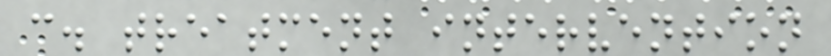c. treatment intervention
